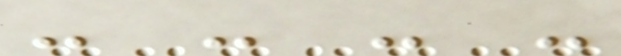- - - -
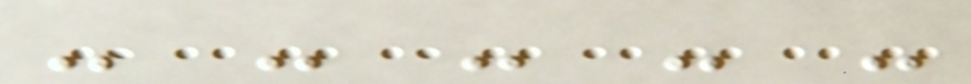- - - - -
